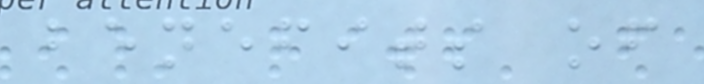benefits of
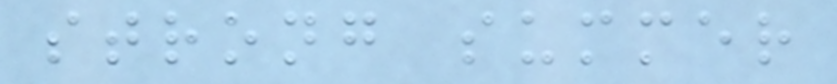strong summer
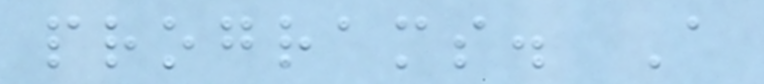programs. A
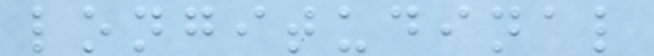longitudinal
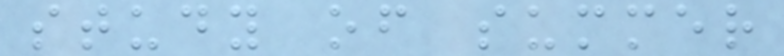study of summer
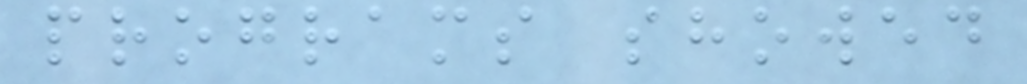programs showed
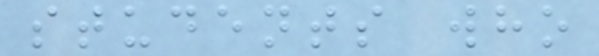students who
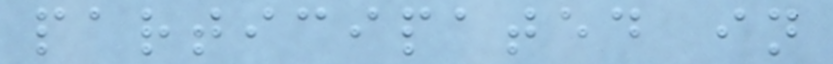participated in
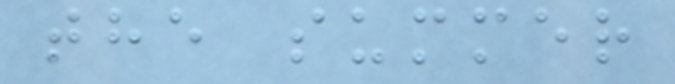the summer
